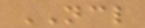NCL
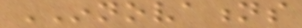INNOVATIONS
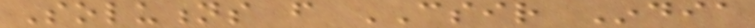Solutions from CSIR India
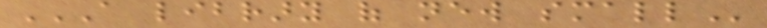A LIBRARY OF NEW SMALL
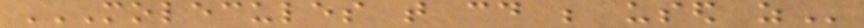MOLECULES THAT COULD BE USED AS
